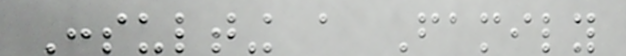Consulting a Family
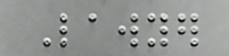Lawyer
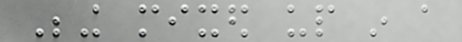Being mixed up in a
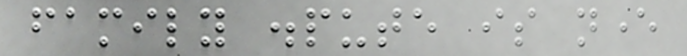family dispute is never
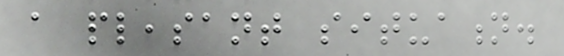a pleasant situation.
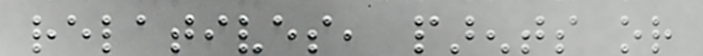relatives, parents or
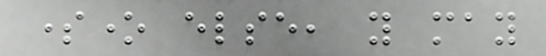someone else, you may
